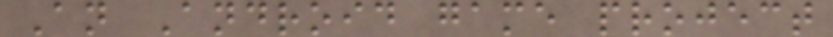An Android game project
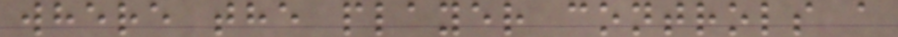where the player controls a
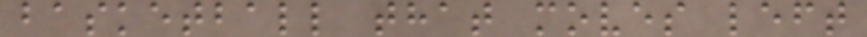basketball that moves left
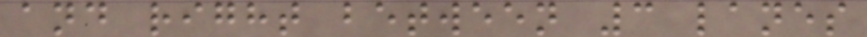and right between 3 lanes
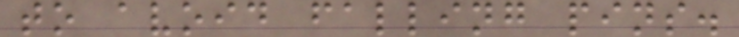to avoid falling pins.
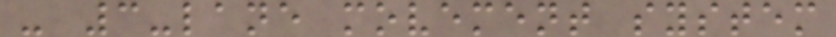- 3-lane movement system
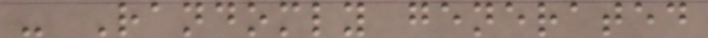- Randomly generated
